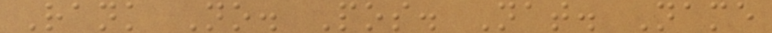Rank No. Pos. Nat. Name
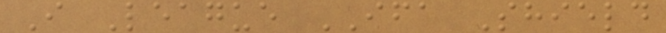I League IFA Shield
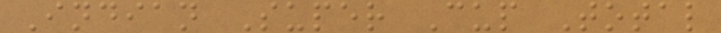Indian Super Cup Total
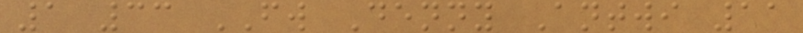1 33 FW Denny Antwi 11
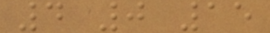4 0 15
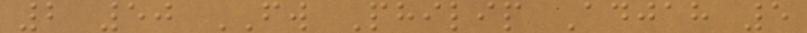2 50 FW Philip Adjah 5
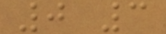0 3
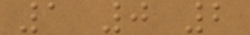1 0 2
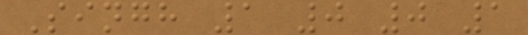Singh 1 0 0 1
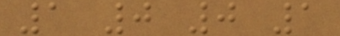1 0 0 1
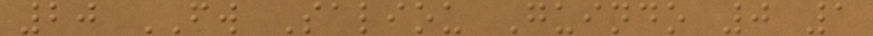20 FW Saliou Guindo 0 1
